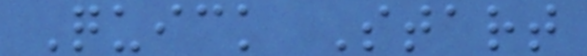Quick Start
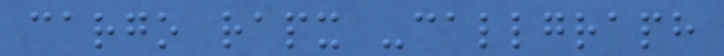cargo rapx -callgraph
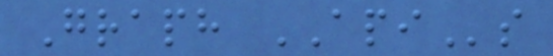Graph APIs
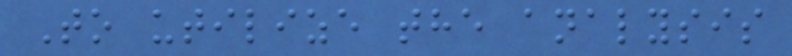To utilize the analysis
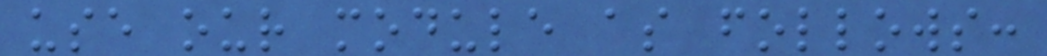use our module as follows:
